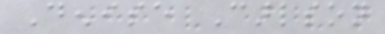Denise Carlson
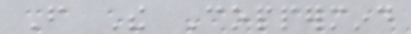From The Coppermind
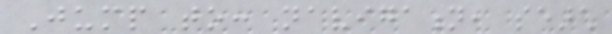Jump to: navigation, search
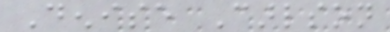Denise Carlson
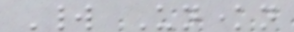World Unknown
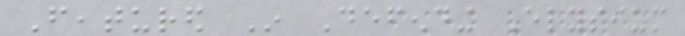Featured In Defending Elysium
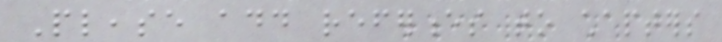Please add references to chapters
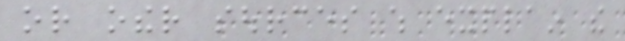or other sources which explain the
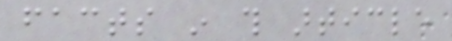facts in this article
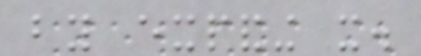by expanding it.
